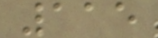115
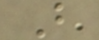B
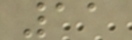11
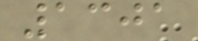1301
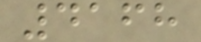4168
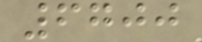6700
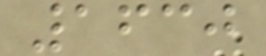1630
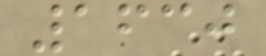1630
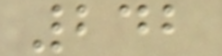242
